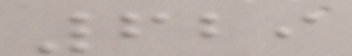629
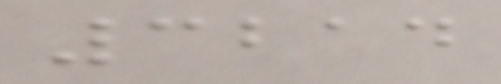3214
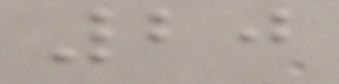20
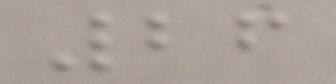26
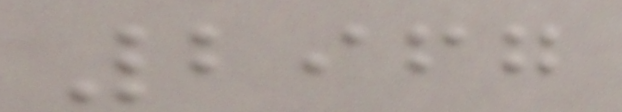2967
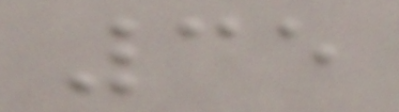35
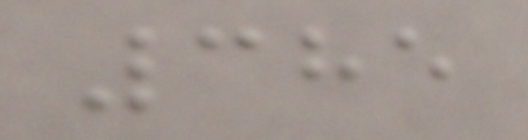385
